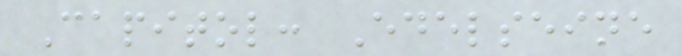Capitol: Edelseine
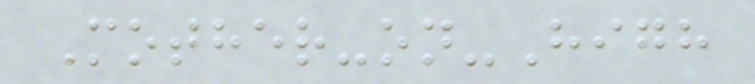Mother-on-High
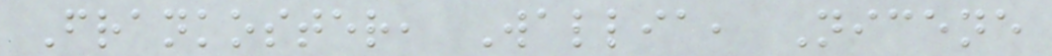Frankoster, Wallia, Nicene
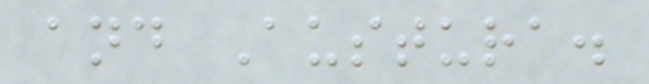and Austura.
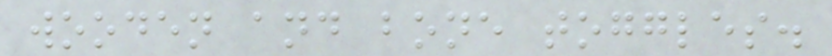wooden and bone toggles.
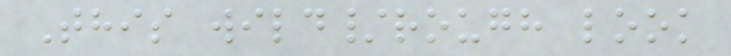This wild/rough look
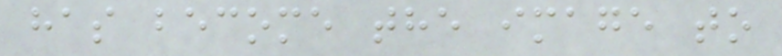has become the image to
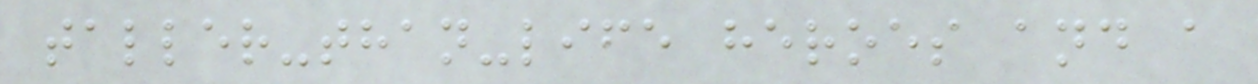taller-than-life heroes and a
